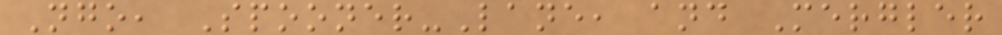Ngo, Spooner-Lane, and Mergler
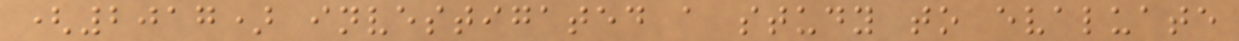(2017) investigated a study to evaluate
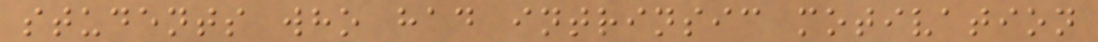students who had intrinsic motivation
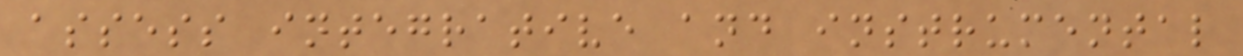assess integrative and instrumental
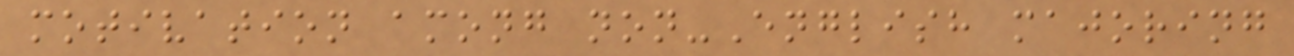motivation among non-English majoring
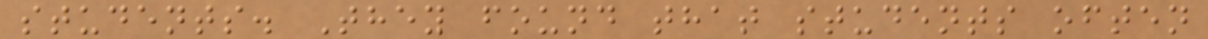students. They found that students often
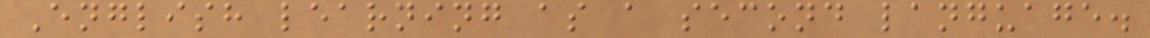English learning as a second language.
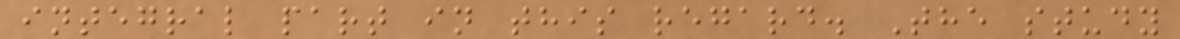integral part in this regard. The study
